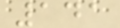141
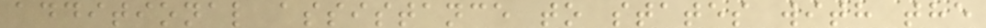additional assistance to states with the
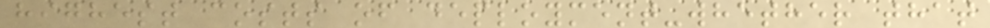highest costs of deployment-whether that
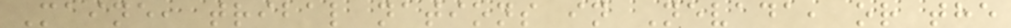Maine, tribal nations in Nevada, or the
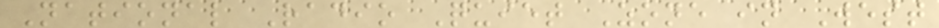National Radio Quiet Zone in West
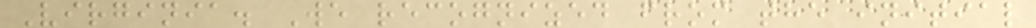Virginia. We recognized from the initial
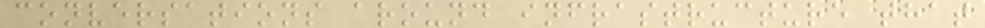conversations around infrastructure that
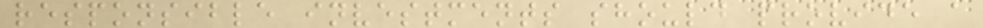responsible investments should provide a
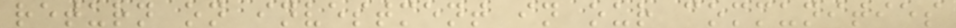return on investment in our communities
